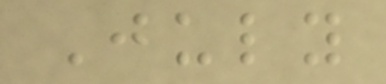July
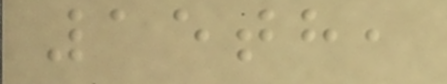15th,
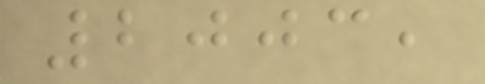2003,
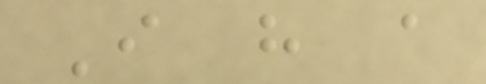I have a
